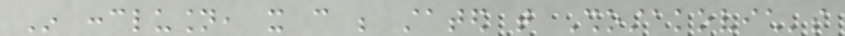In conclusion, it can be stated that Shostakovich's
